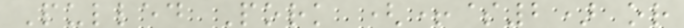Pulled Pork (+$2) or
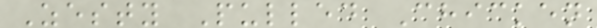Zesty Pulled Chicken
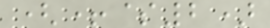(+$2)
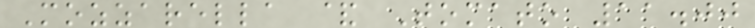Mozzarella & Tomato 11.00
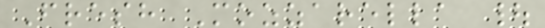Fresh Mozzarella |
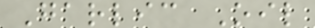Garlic Oil
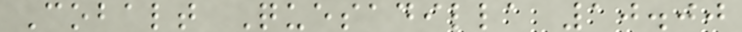Cobalt Quesadilla 10.00
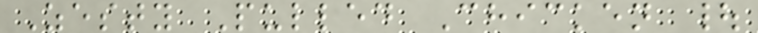Zesty Pulled Chicken |
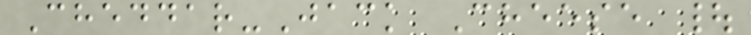Cheddar-Jack Cheese |
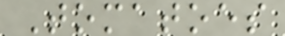Tomatoes
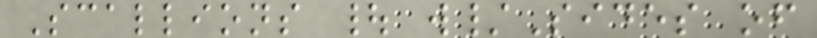Scallions | w/Sides of
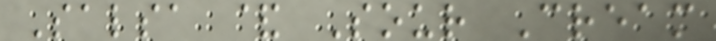Salsa & Sour Cream
